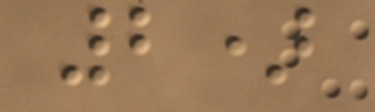2)
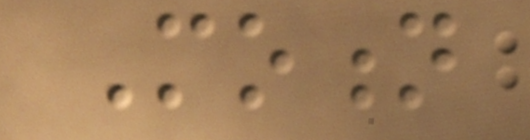Motion
